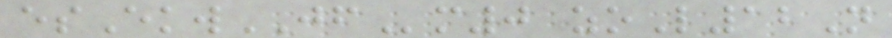esEkwJFm0 zoL12N
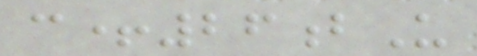c+26bU
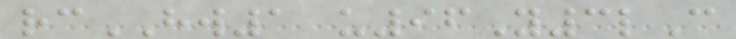rcHW1 u96Y3lC
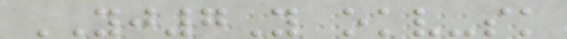YJ7Y okv-sk
